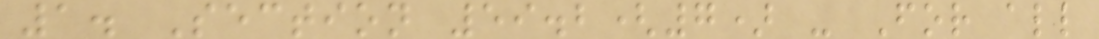1. Section 59.2(7) - For all
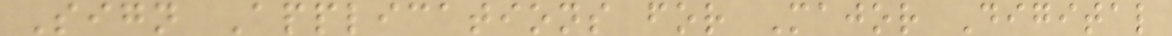Sign Applications for Major Digital
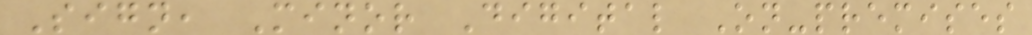Sign, Minor Digital On-premises
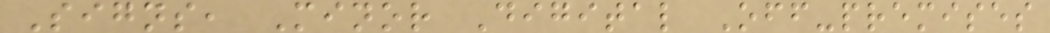Signs, Minor Digital Off-premises
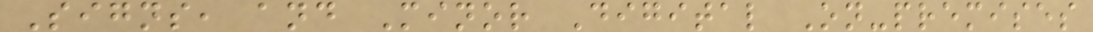Signs, and Minor Digital On-premises
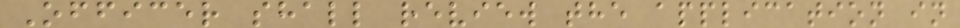Officer shall review the application in
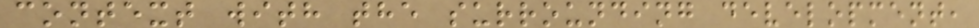context with the surrounding development,
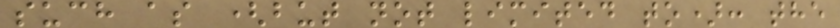such as (but not limited to): the
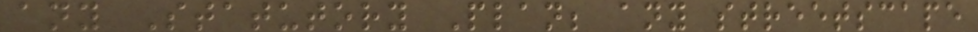any Statutory Plan; any streetscape
